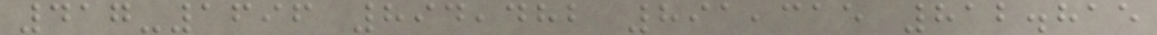417-1696 894,482 891,315 812.815
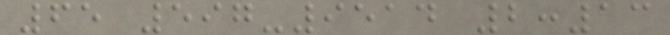65 597-9514 2:13
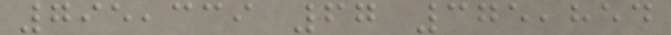795,339 67 375,854
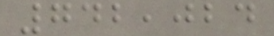742,024
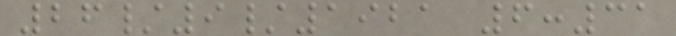26/9/1921 6:31
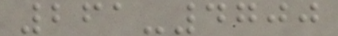261-4700
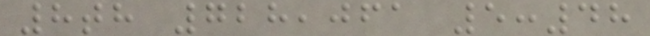8th 728,061 5:48
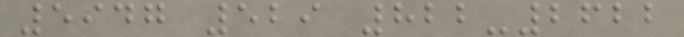5947 529 822-2622
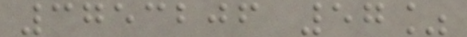3753206 57%
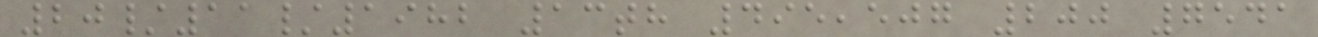20/11/1982 13th 495,507 200 7541
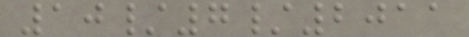10/7/2011
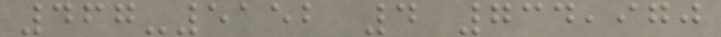467-5152 4 734,970
